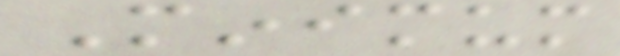Minimum
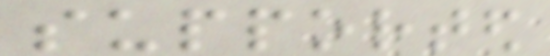supported
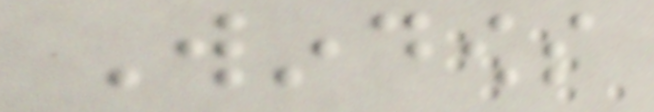Windows
